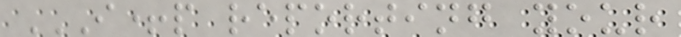I+P REPORTING YOUR
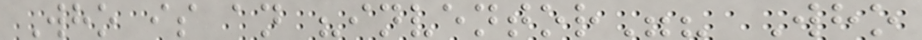Who is an "inventor"? Who
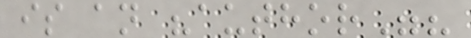is an "author"?
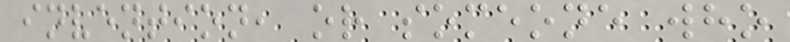invention, or someone who
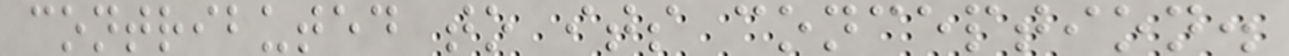contributed to its conception.
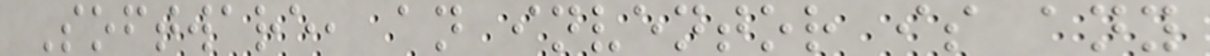Software, an inventor is any
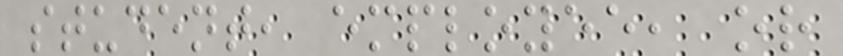student, employee, or
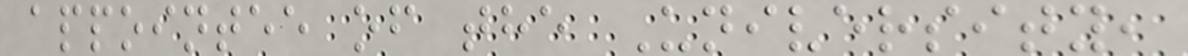appointee of the University,
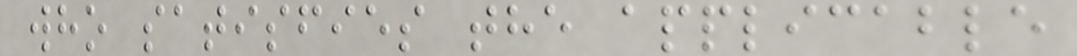who satisfies the applicable
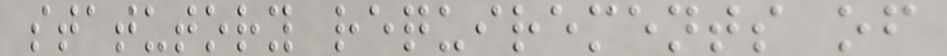statutory requirements of
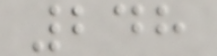248
